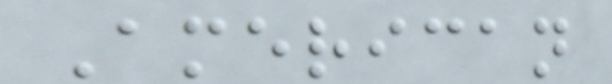American
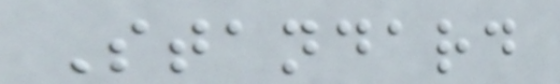Standard
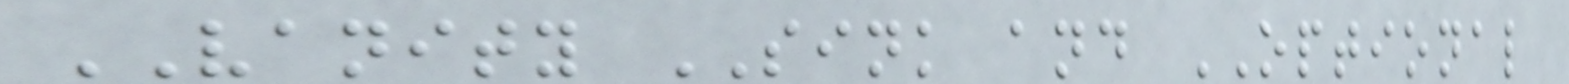VANITY SINK and OPTIONAL
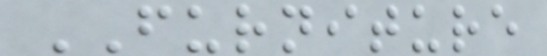FURNITURE
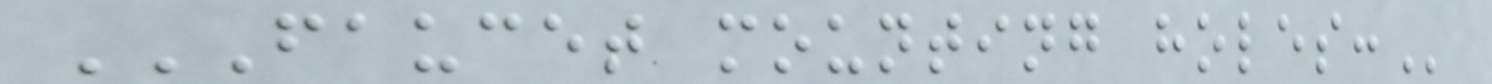FAUCET MOUNTING HOLES:
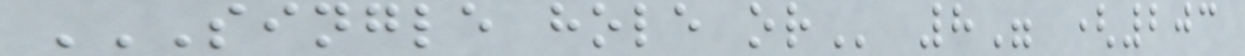SINGLE HOLE OR 8" (203
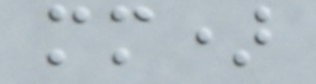mm)
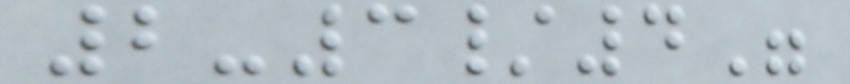2-3/4"
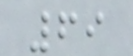69
